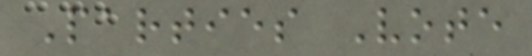Parties Vote
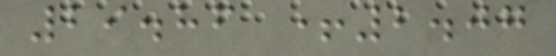29.86 +2.07
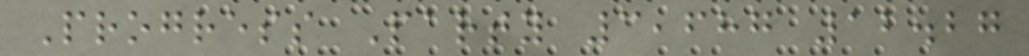Progress Party 3,687 12.27
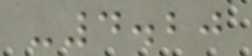-4.20
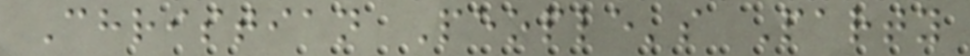Christian People's Party
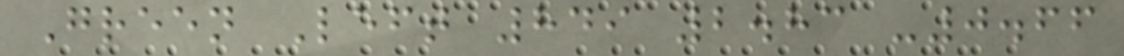Green Left 849 2.83 -0.66
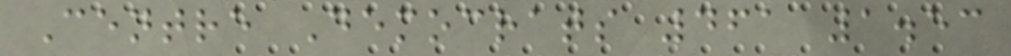Centre Democrats 461 1.53
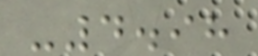-4.98
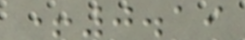+0.19
